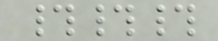###
